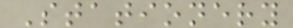Stationery
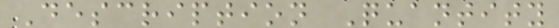Description Quantity
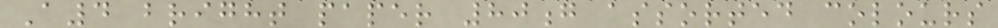A4 bright paper 80g assorted colours
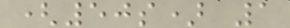(50s) 1
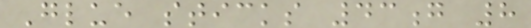Glue sticks 43g 8
